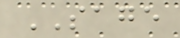SAGE
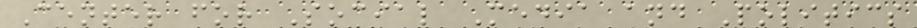Center for Social Media and Politics
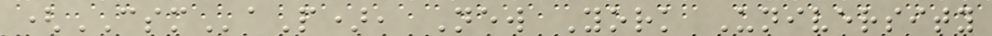(CSMaP), New York University
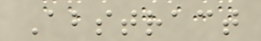Abstract
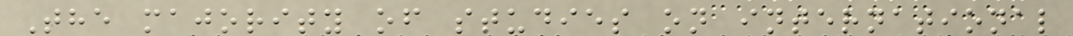The majority of studies on international
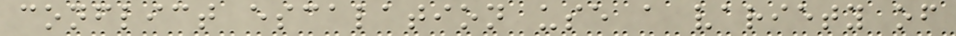conflict escalation use a variety of
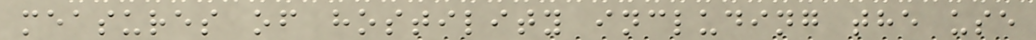measures of hostility including the use
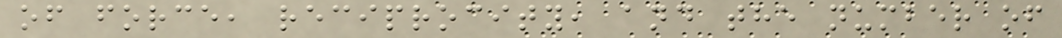of force, reciprocity, and the number of
